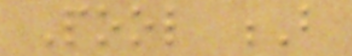Pool B
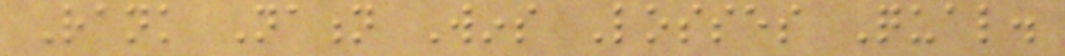Rank Nation Wins Losses Qual.
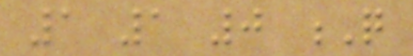1 1 0 Q
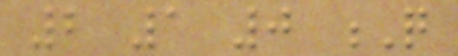2 1 0 Q
